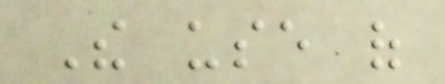The use of
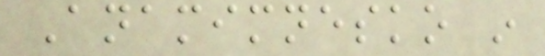Anamimnesko in
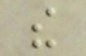the
